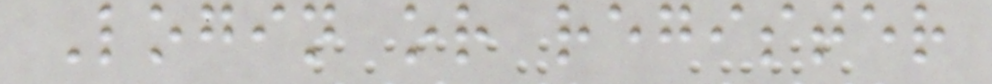Login or register
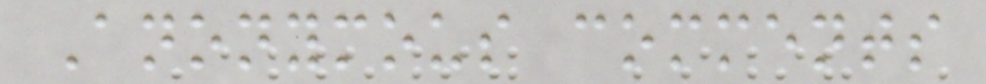Anonymous comments
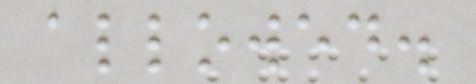allowed.
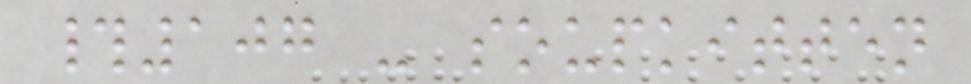#107 - soupkitten
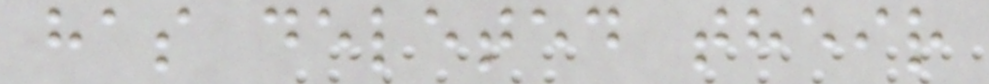has deleted their
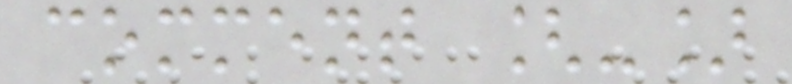comment [-]
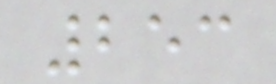253
